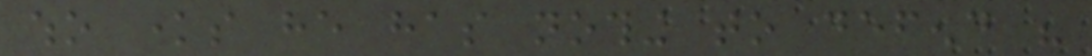who knows he has nothing to defend his
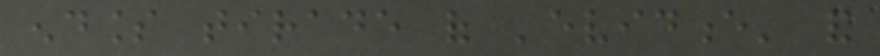endless tirade of 'evidence' and
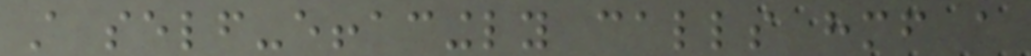still self-effacingly calls himself a
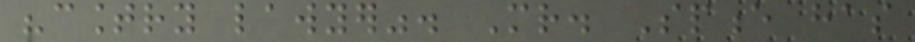"country lawyer". Mr. Spence has
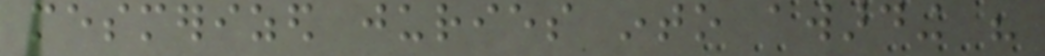mesmerized juries into awarding his
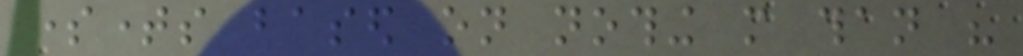sometimes based on nothing more than his
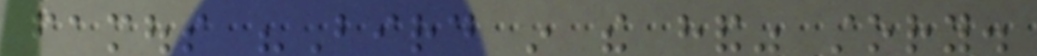famous "Bird in the hand" story.
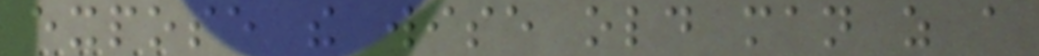expose the wise old man as a
